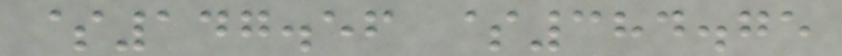$147.56 $384.75
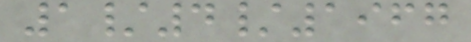1/4/1967
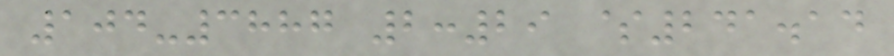104-3887 2:29 $241.14
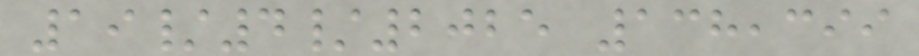19/4/2025 138,399
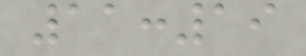11:19
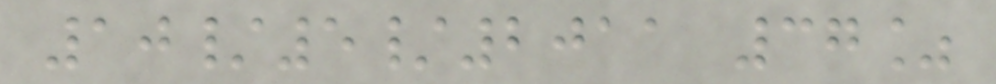10/5/2011 37%
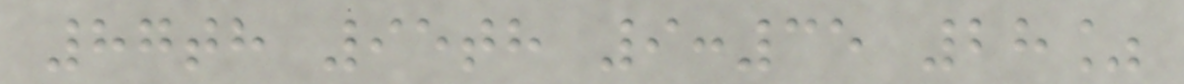87th 95th 9:35 28%
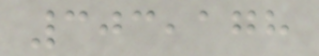303,178
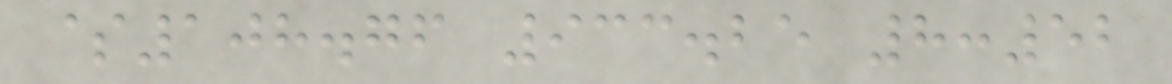$108.76 933.25 8:52
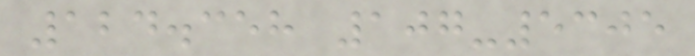124.358 107-5305
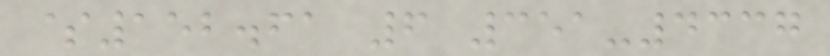$152.61 6 351-4337
